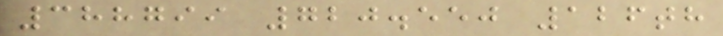388799 720.550 126th
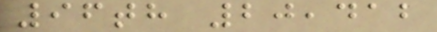96th 20,412
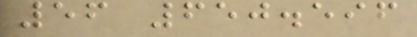56 650.596
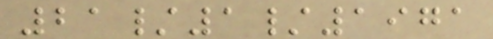21/1/1971
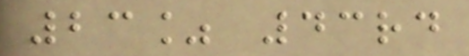23% 43rd
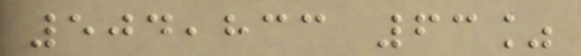504,833 63%
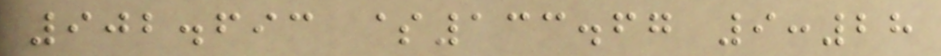902.693 $133.67 9:28
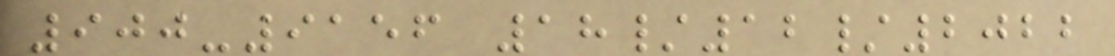900-9156 18/12/2022
